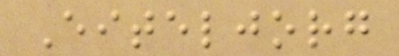Eiteljorg
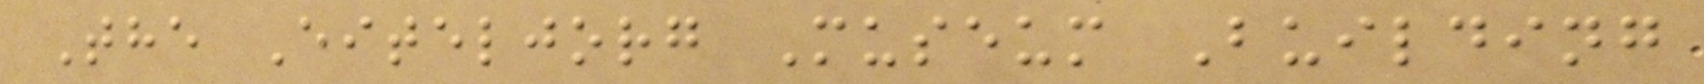The Eiteljorg Museum Building
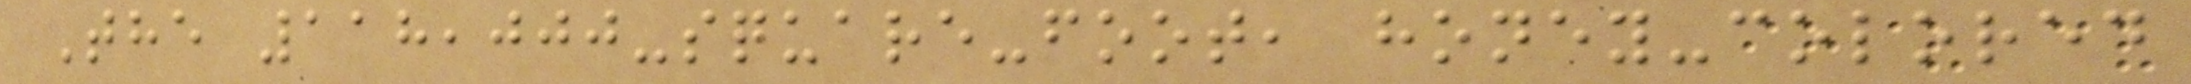The 118,000-square-foot, honey-colored
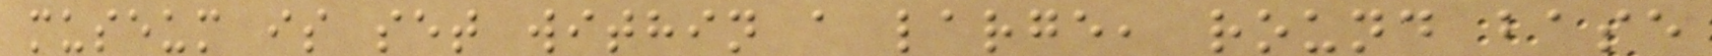museum is set within a large, round base
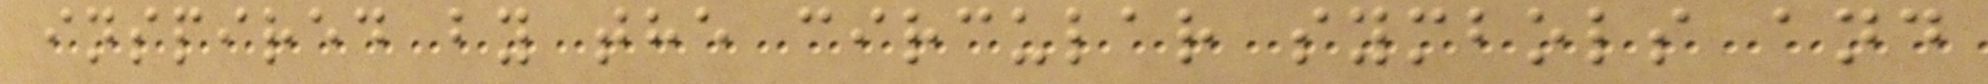inspired by the circular symbols and
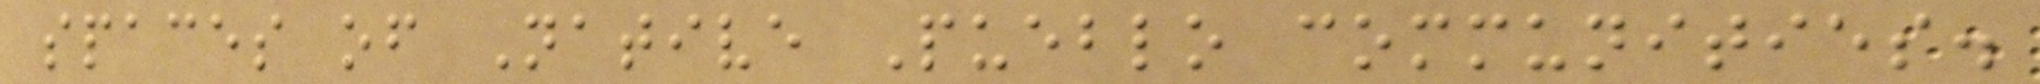spaces of Native Pueblo communities.
